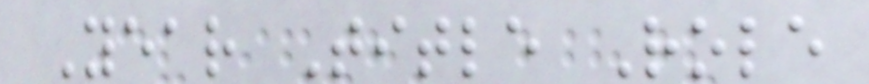Year Title Role
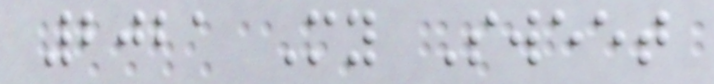2021 My Sweet
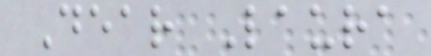Dear Laura
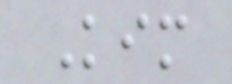Kim
